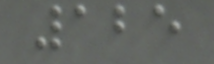125
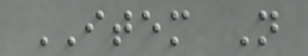ITEM N
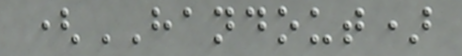(HANDOUT)
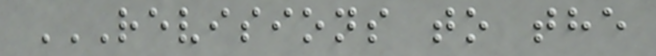REVISIONS TO THE
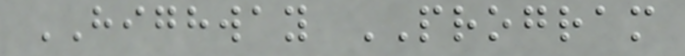HIGHWAY PROGRAM
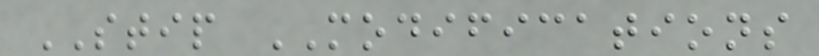STIP MODIFICATIONS
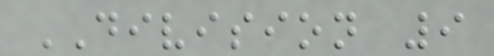DIVISION 9
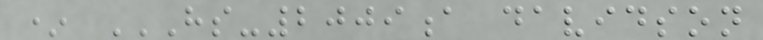* HS-2009A DAVIDSON
